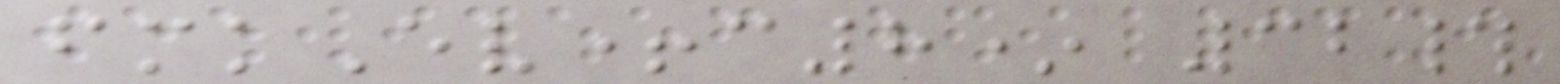fmkEv+c8* 32#
